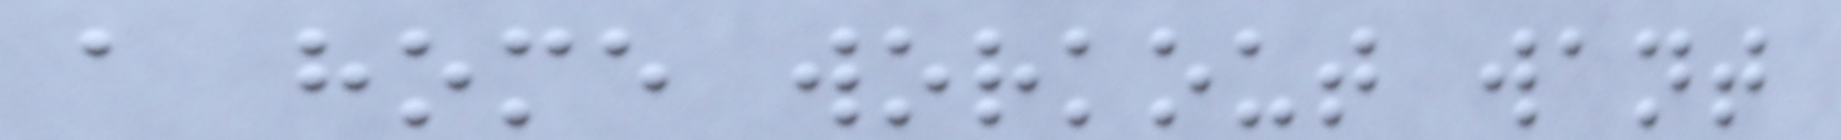a home workout want
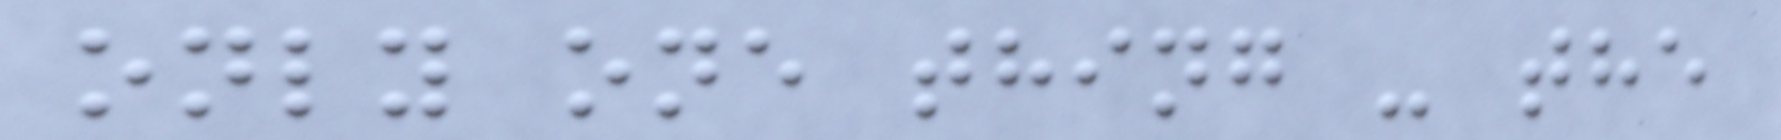only one thing - the
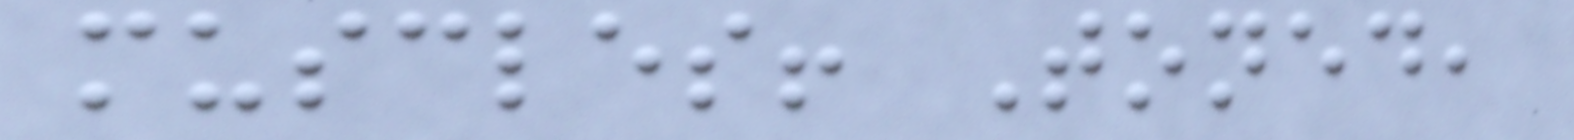muscles! Toned,
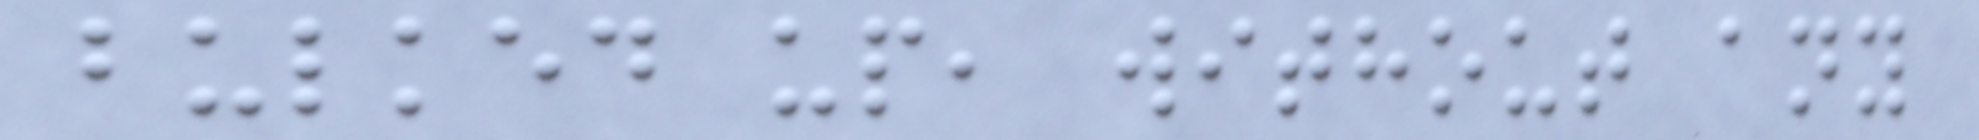bulked up, without any
